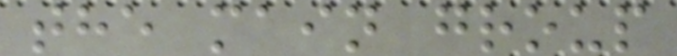the main group
